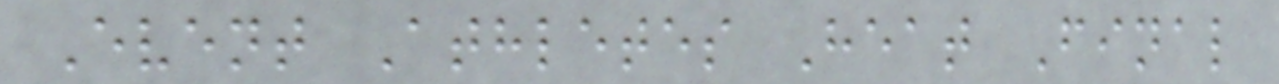Event Athletes Heat Final
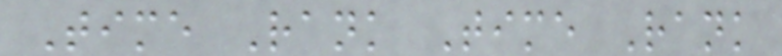Time Rank Time Rank
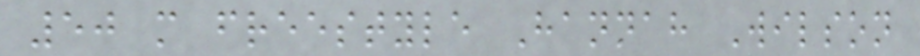50 m freestyle Hannah Wilson
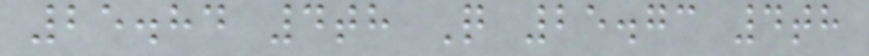25.84 4th Q 25.73 4th
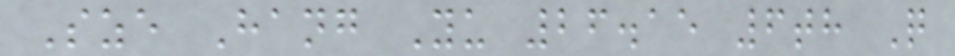Sze Hang Yu 26.15 6th Q
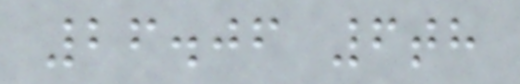26.06 6th
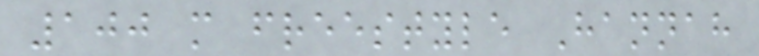100 m freestyle Hannah
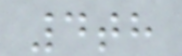4th
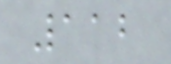112
